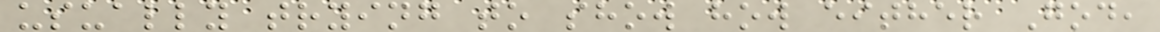usually trying to show how either God,
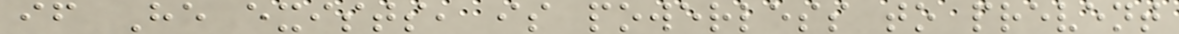if He exists, is powerless to prevent
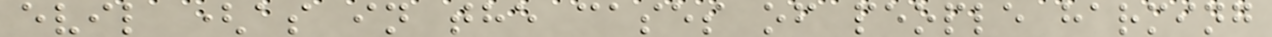evil (as in the cases of people harming
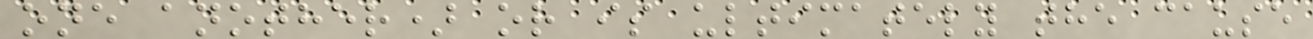one another) or is ultimately the cause
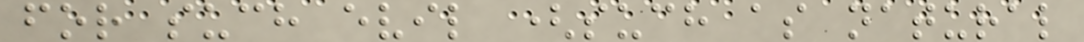for such evil (such as natural
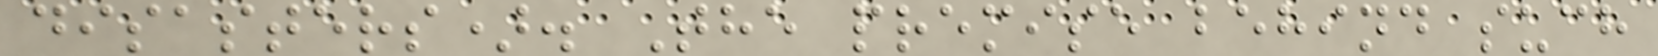disasters). The premise behind such
